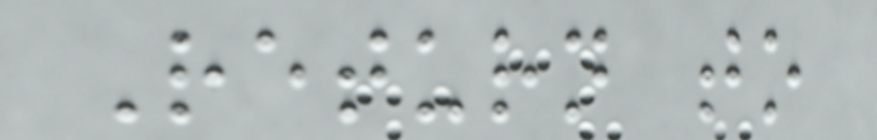Return to
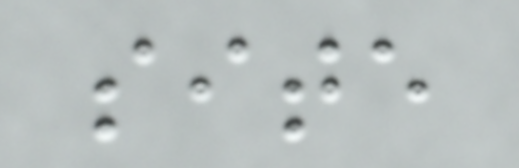site
